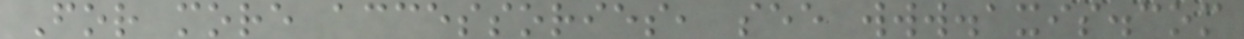For more accessories, see www.axis.com
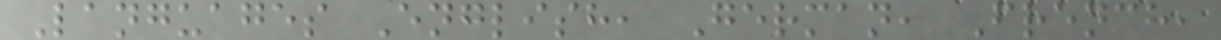Languages English, German, French,
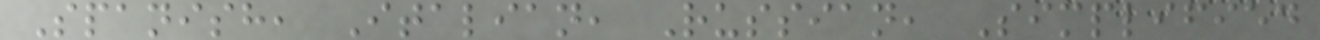Spanish, Italian, Russian, Simplified
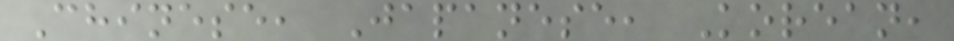Chinese, Japanese, Korean,
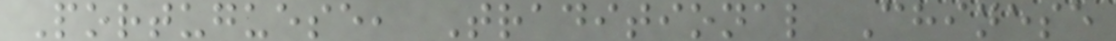Portuguese, Traditional Chinese
